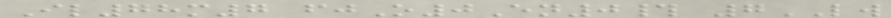Il78m7 fjO0En0# 7LW
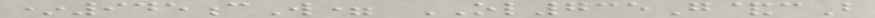*945cW= OL735G&cB
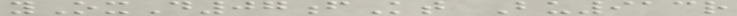yOxD07fKt Bu913r
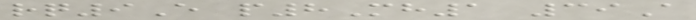rq9E p8Mh1 39A
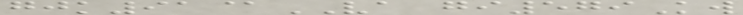gjk91@VA gi579Kw
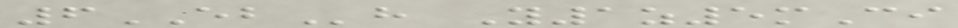6EBh Y1z5mCi
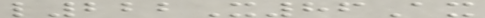l222X86Ax
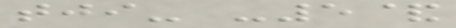tji- -5&
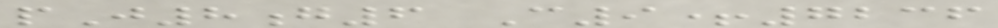pJ8g6 C9+7236
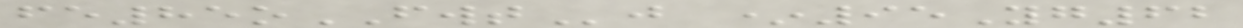fe85oFWTj *95Yg62
